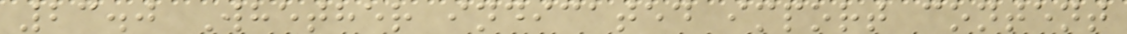23.0 Whether indicated import content
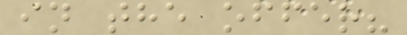in the offer?
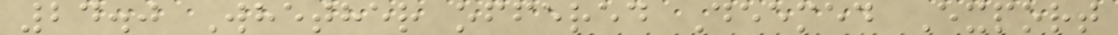24.0 Whether offered Deemed Export
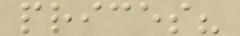prices?
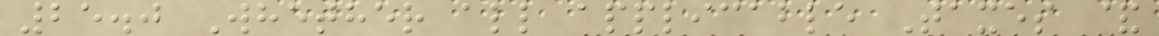25.0 Whether all applicable Taxes &
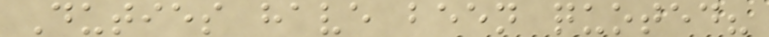Duties have been quoted?
